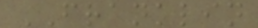FRANKLIN
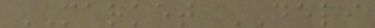MARKET DELI
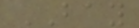BAY
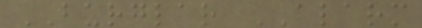BURGLAR ALARM
